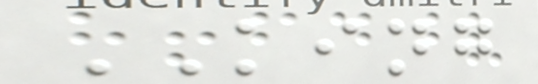KING
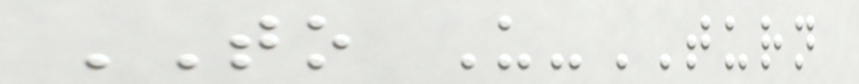TO U-TURN
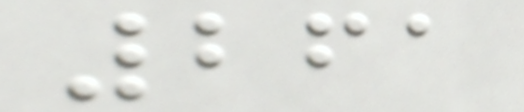261
